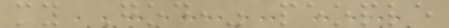my God," people
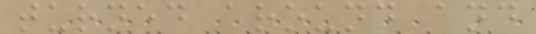turned around and
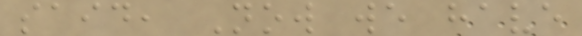said, Now we have
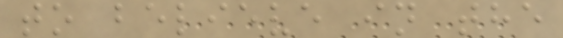to believe in the
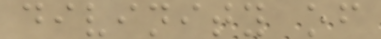divinity of
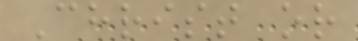Christ or
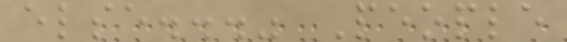else..." People
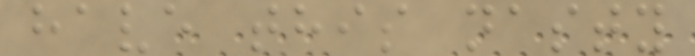have this nasty
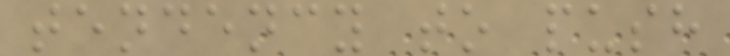tendency to push
